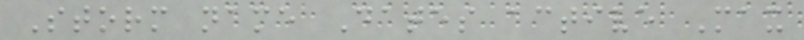Storm name Dates active Max
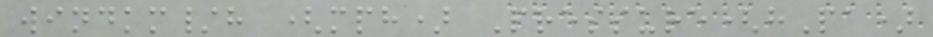windkm/h (mph) Pressure(hPa)
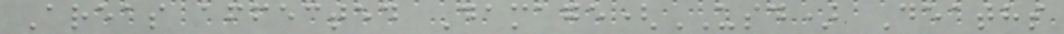Areas affected Damage(USD) Deaths
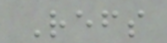Refs
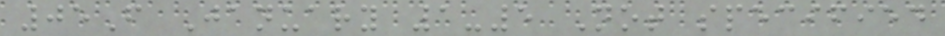05F January 1-5 Not specified
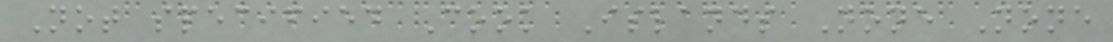Not specified Cook Islands None None
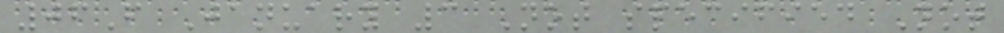06F January 3 Not specified Not
